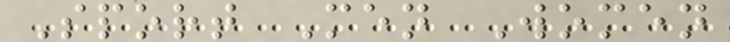Sport Men Women
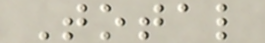Total
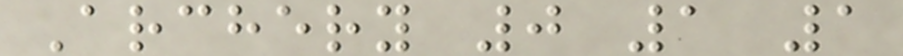Archery 0 1 1
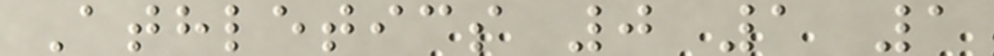Athletics 0 1 1
